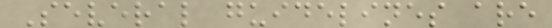Several guidelines are
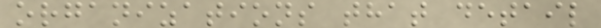organizations that detail
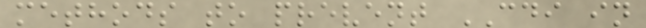methods to prevent CDI in
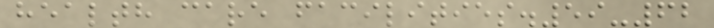health care facilities.59-62
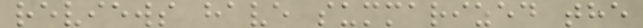reviews have summarized the
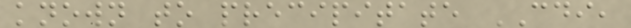known to precipitate CDI,
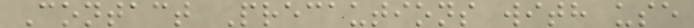Contact Precautions with use
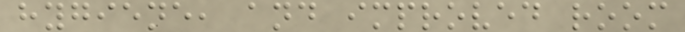hygiene, and improved room
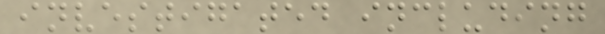investigated including
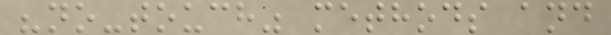"no-touch" methods and
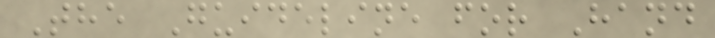The Guideline for Hand
